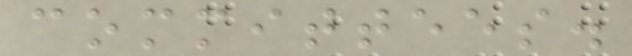committees.
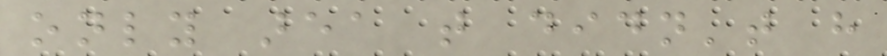only area that didn't have
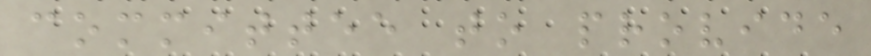committee to provide
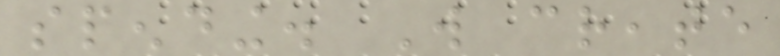spending. Will create
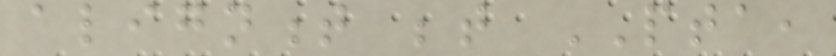alignment between PTA,
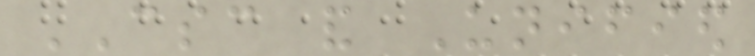CSC and Unified
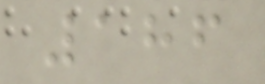186
